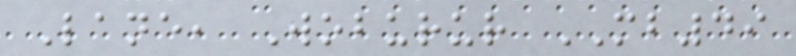Lane, Woburur MB49
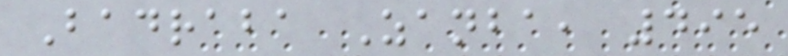Badraba Zanba, 495
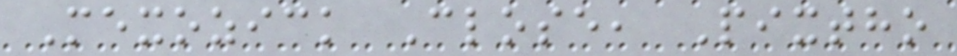Mexozick Close, Pixtho
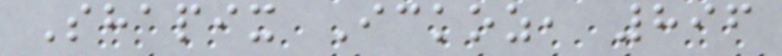Shapix Ickoz, 896
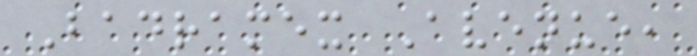Badramex Avenue,
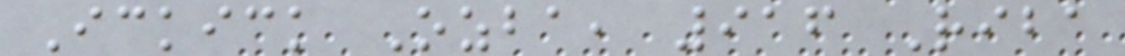Ickick Ozba, 916 Riba
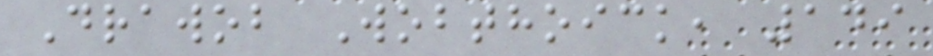Drawob Wobthoick, 149
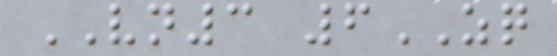VN3 6ZQ
